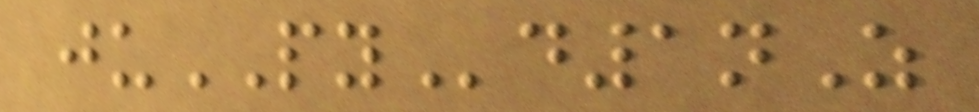juPYd1nZ
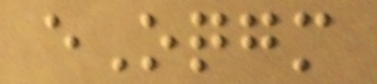eOqgm
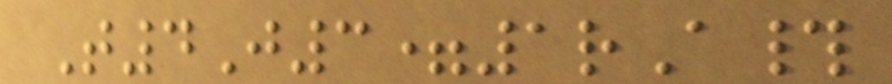T4J3=1rA#
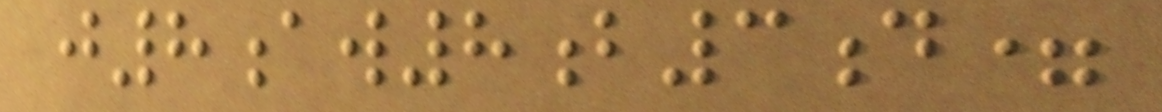j8aw8b3d=
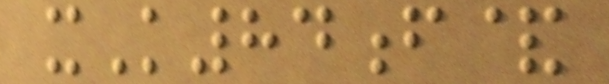xK84f&
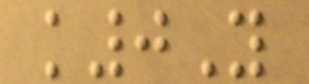k0Y
